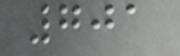701
